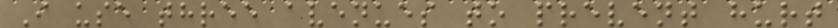I use three avenues to prevent hurt
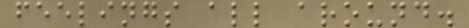feelings all around.
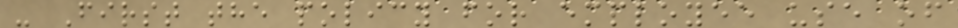- First the policy for employee use of
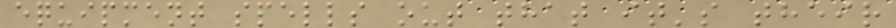equipment spells out that it's their
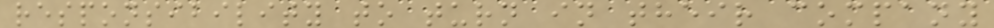responsibility to turn in their company
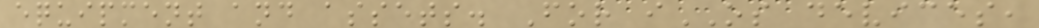equipment and assets. For iOS devices,
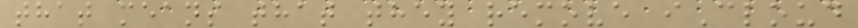that means that they remove iCloud
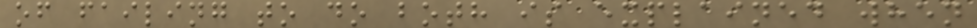of failing to do both is explained when
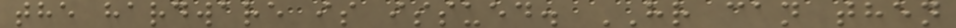the hardware is issued. HR can then
